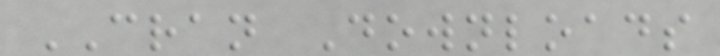CRAN Downloads
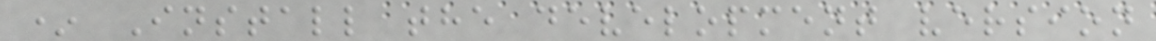* Install the development version
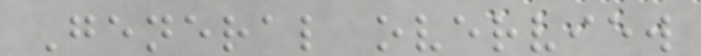General overview
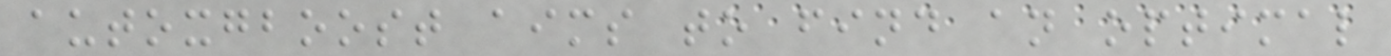autoxgboost aims to find an optimal
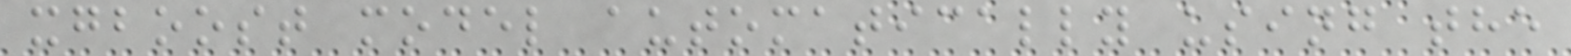xgboost model automatically using the
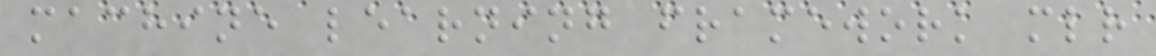machine learning framework mlr
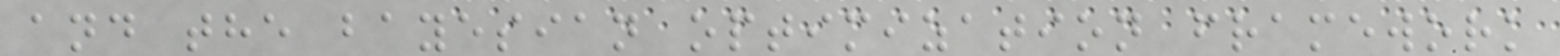and the bayesian optimization framework
